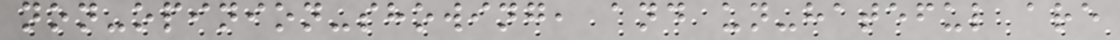non-opinion-showing, and un-hateful are
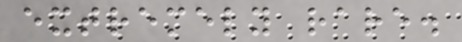extremely rare.
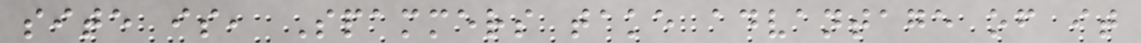site is, Spammers take advantage of it
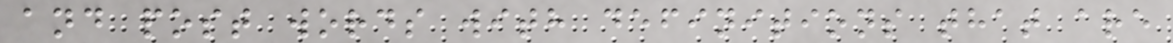and post words with definitions that are
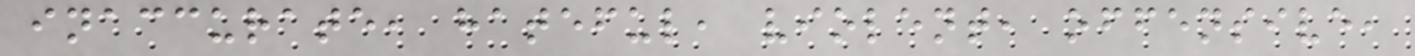inaccurate, hateful, violent, offensive,
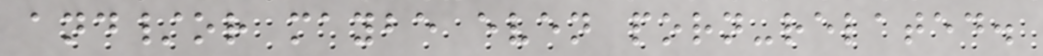and/or maybe even porn-related.
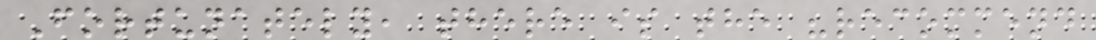Fortunately, there is the "recommend
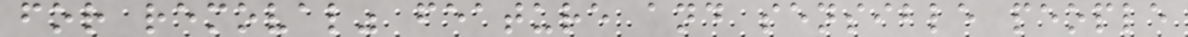for removal" feature and sensible people
